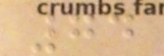74
